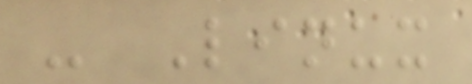- Linux
